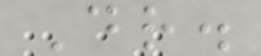Dr.
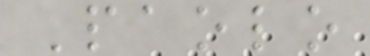Paolo
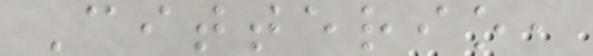Citterio,
